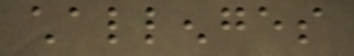challenges
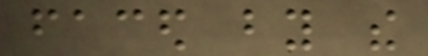faced by the
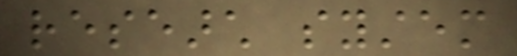research system
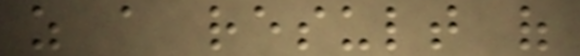as a result of
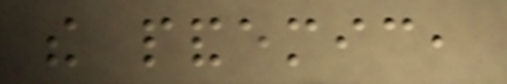the pandemic,
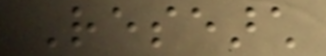Research
